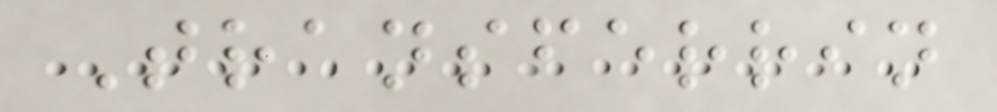Transferrin
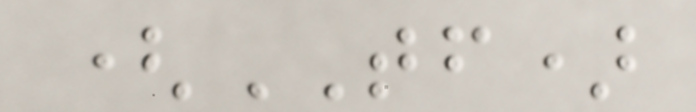(TF)
